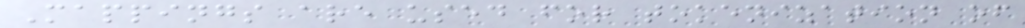Mappings are used for tokenization of
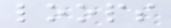loops
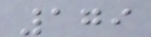179
